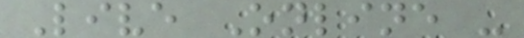Live Online -
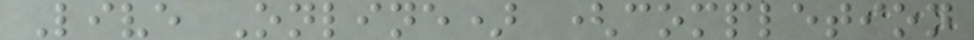Live Online) (completion
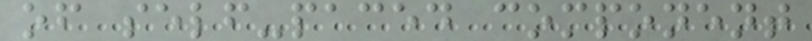of self-paced component
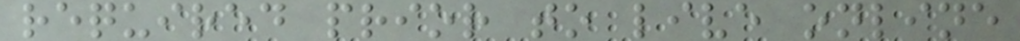required prior to live online
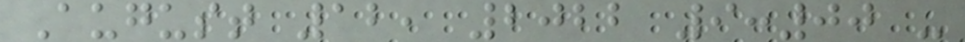August 12, 2022 9:00 -
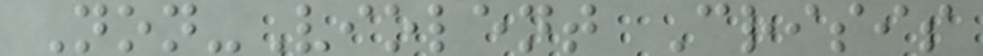Non-Violent Crisis
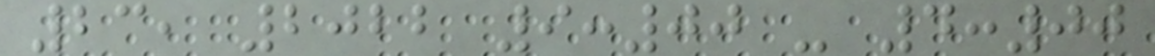23, 2022 9:00 - 4:00
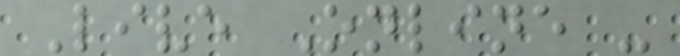Live Online -
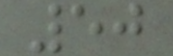50
